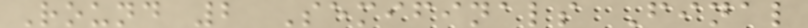Round 2 Semifinals Final
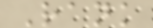Rank
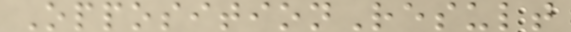OppositionResult
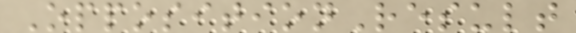OppositionResult
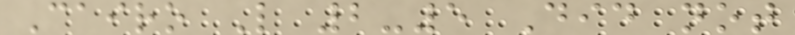Cairo L 2-5 Did not
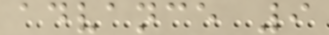advance 9
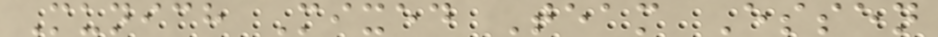Munich Mixed Team Essen
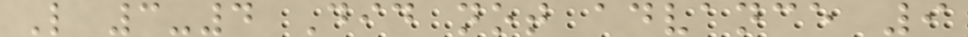L 3-4 Did not advance 9
